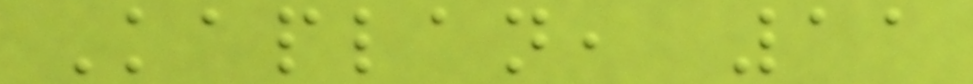Kaplan, 11
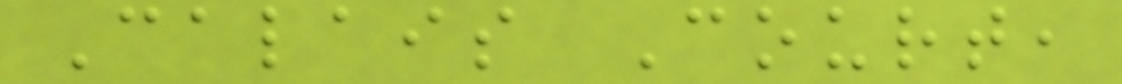Calais Court,
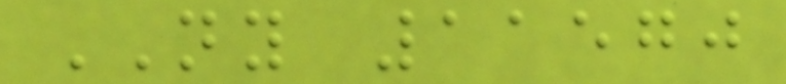NY 11570
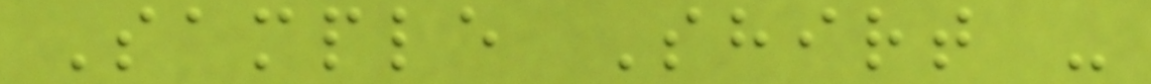Sample Shirt -
